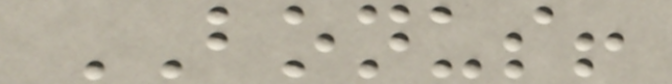BONUS!
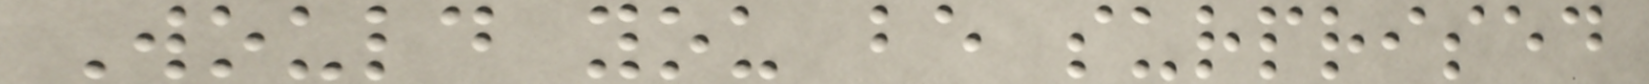Would you be surprised
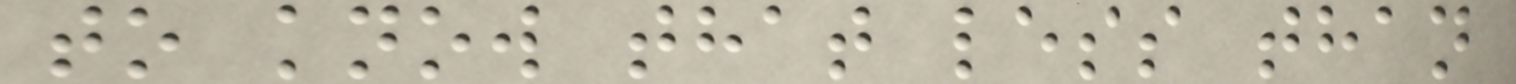to know that less than
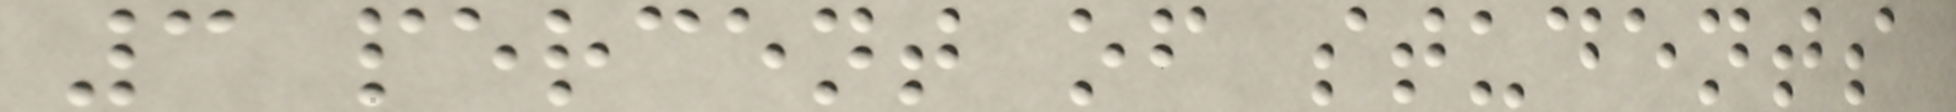3 percent of students
